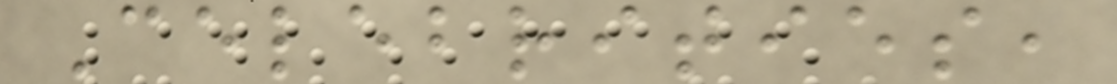Celebrities,
